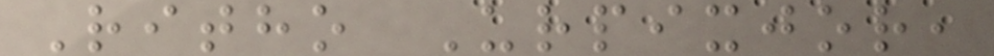Ritho Urpixjor,
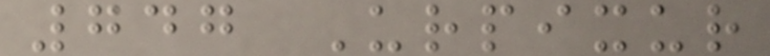747 Urpixur
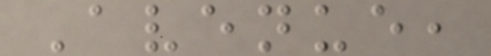Avenue,
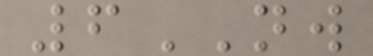6NW
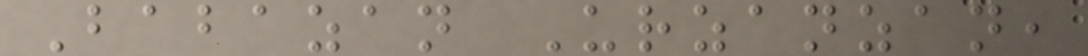Babazan Urzanzan,
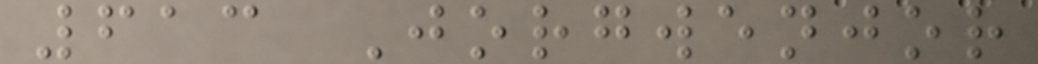613 Jorgwenjor
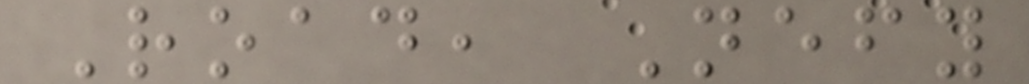Road, Nefy
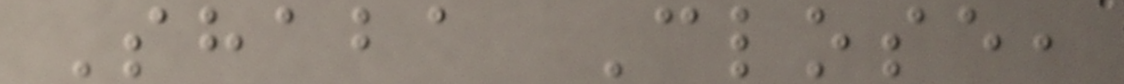Shaba Close,
